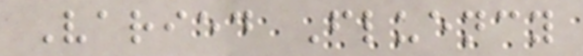Varied Fluency
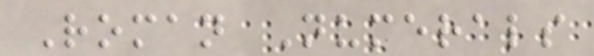Roman Numerals
